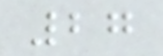27
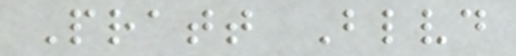Pratt Blvd
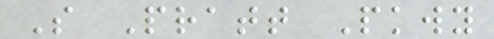S Pratt Pkwy
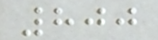800
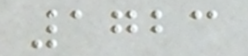1723
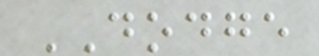DODGE
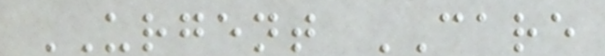URGENT CARE
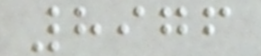8976
